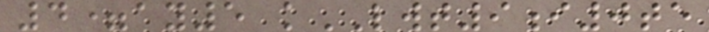4=ay5 kLWT9i0te
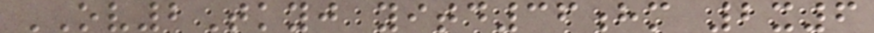OV2Tkyj yitd36hm 2x6
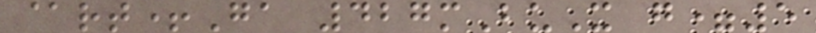@rt+Ga 427mBuX g=5
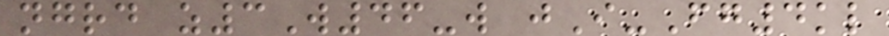ngrd z3W46-w jI-Fg4kl
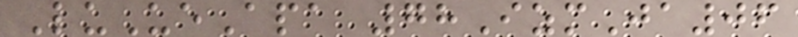LuUeApa 78IzmJa06
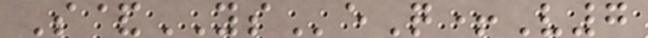S&YSeQ+V7
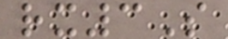rx3S
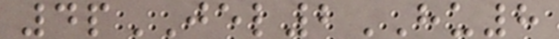4pJEL2HU8
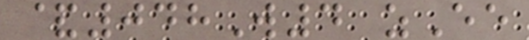&048W4 zEe
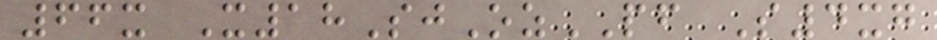66x X18SjOzPF S4xg
